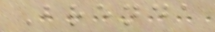Brenda
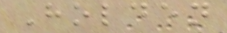Holden
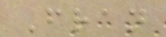Fran
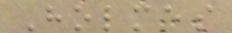Holmes
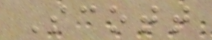Scott
